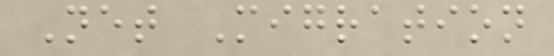Net Migration
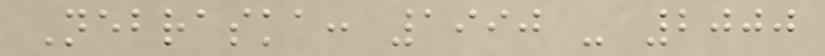Nebraska: 1990 - 2000
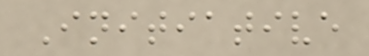Initiative
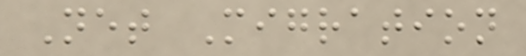Net Migration
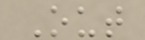Out
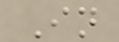In
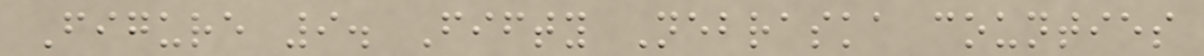Figure 9. Fifty Nebraska counties
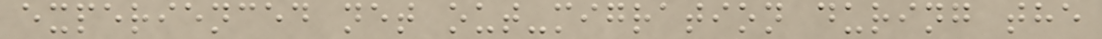experienced net out-migration during the
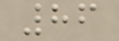86
